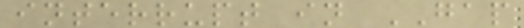interrupt in GAP
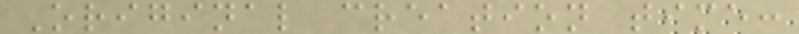Original creation time:
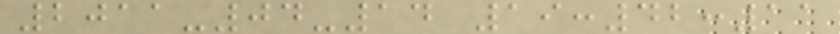2011-04-14 19:42:11
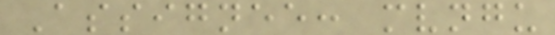Assignee: mvngu
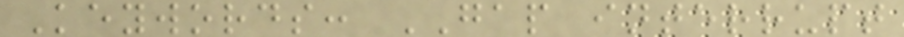Keywords: GAP interrupt
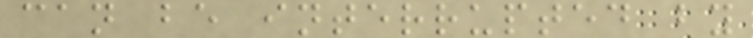can be interrupted by
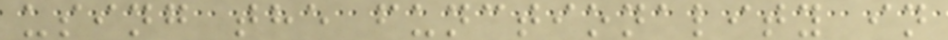using the functionality in
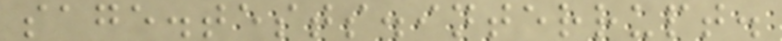sage.tests.interrupt.
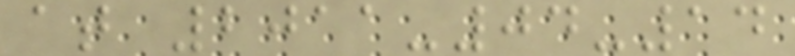at 2011-04-14
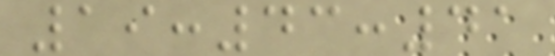19:43:41
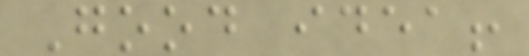Good idea!
